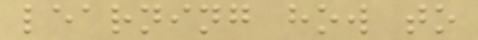learning how to
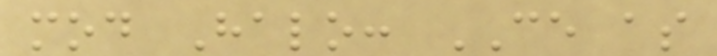mod Halo: CE as
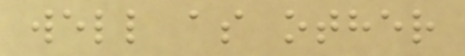well as other
